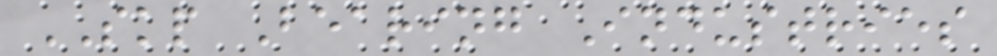SKP Bearing Industries
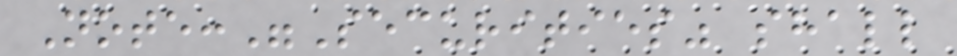Note:"Securities" shall
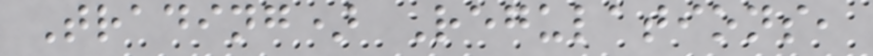Trading) Regulations,
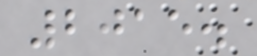2015.
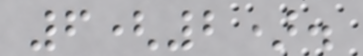6(2).
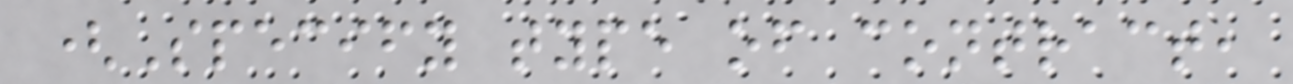(Specify type of contract,
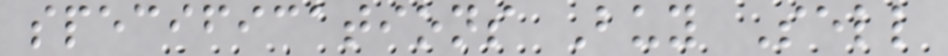specifications Buy Sell
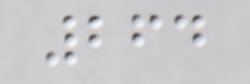264
